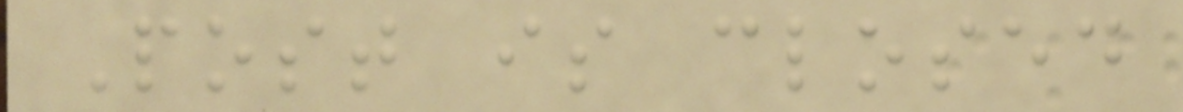Post is closed
